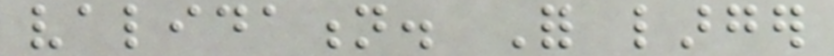validation. For larger
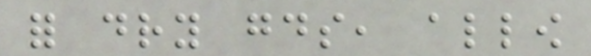for dry goods, allow
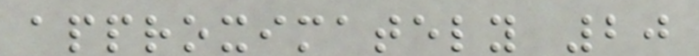approximately 20
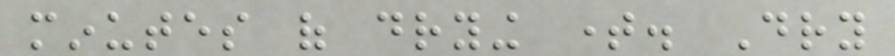minutes of drying time. Dry
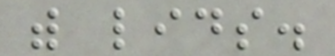with lids.
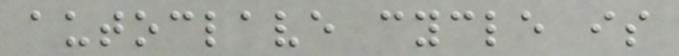autoclave cycle is
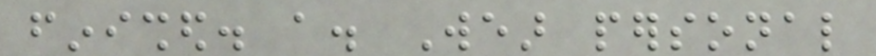finished. a. Wear personal
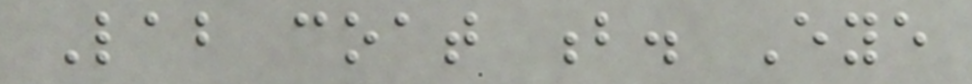Lab coat b. Eye
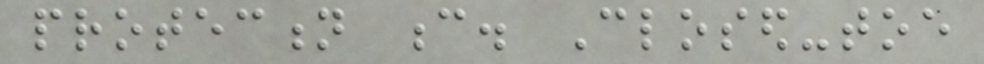protection c. Closed-toe
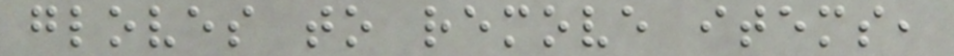gloves to remove items,
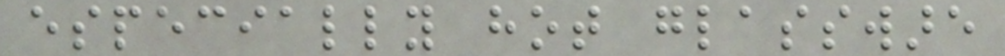especially hot glassware
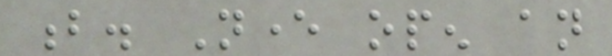b. Never open an
